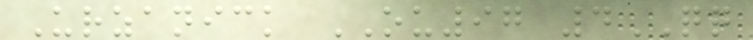Urzanick OU97 4QQ
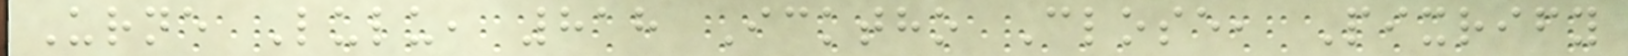Urne Lulu, 818 Icktho Close, Pixrify
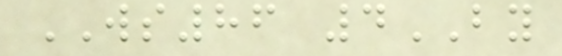WS86 4BY
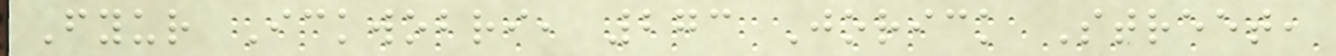Fyur Ickwobri, 273 Jorick Street,
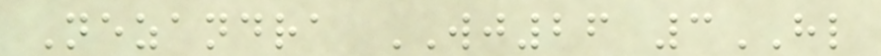Nezandra WJ26 3HL
